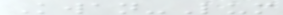Kwan-Lum
